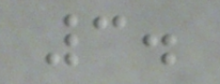3.
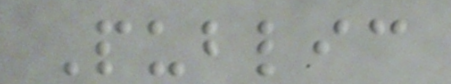Public
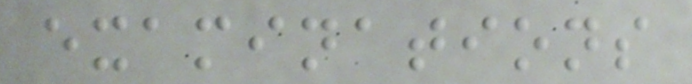examinations
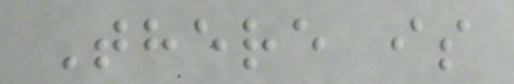There is
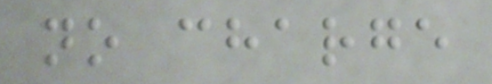no charge
